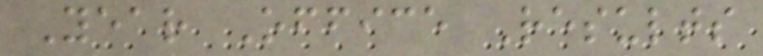Year Office Results
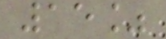15%
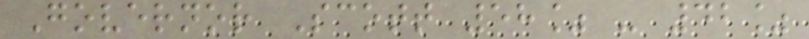Governor Scott 58% - 42%
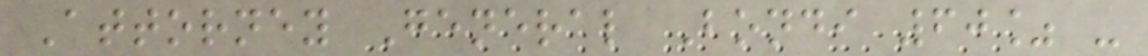Attorney General Bondi 60% -
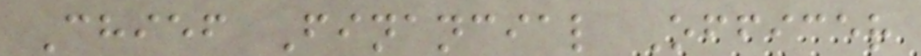Chief Financial Officer
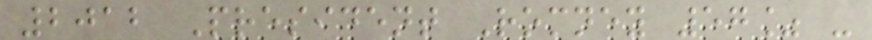2012 President Romney 57% -
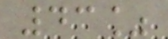43%
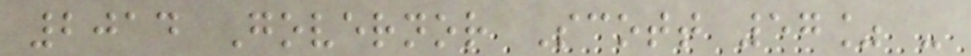2014 Governor Scott 57% -
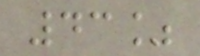43%
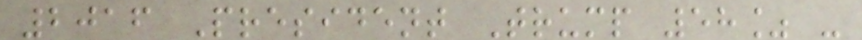2016 President Trump 58% -
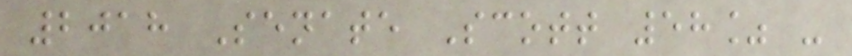2018 Senate Scott 58% -
